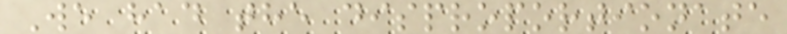We had the disproportionate
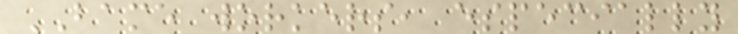BAME workers, especially
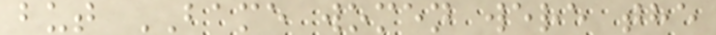but BAME women were the
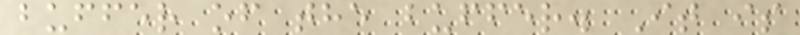buffer of the buffer. It is
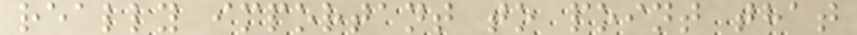really important to point that
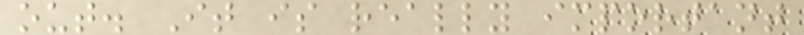out. It is really important
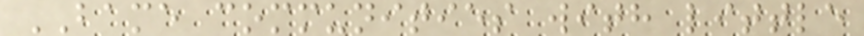BAME communities with little
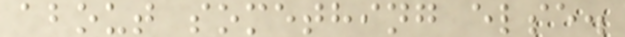about something else.
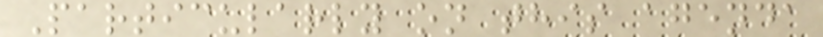Particularly on this agenda
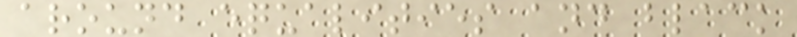around equalities and black
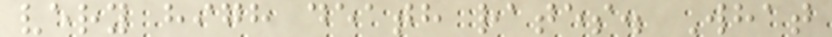very high death rates. What
